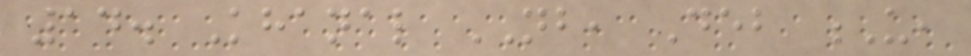14. Khanal NB, Deb U,
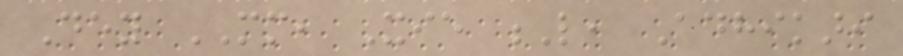Dey MM, Xie L, Adhikari
